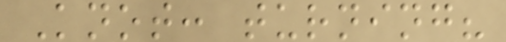Knot: turning?
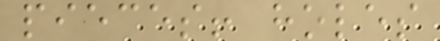pieces! holes
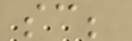sc;
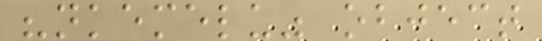"nkemelu" object
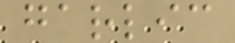garlic
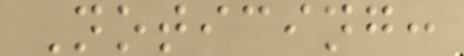Noticing:
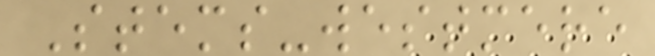Stems-westmere
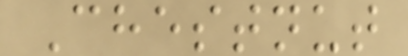Chestnut
